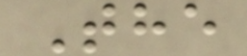The
